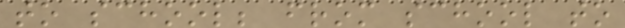to school; from school to
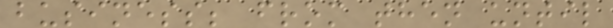business; from then until
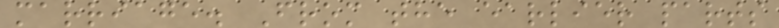marriage. From the earlier parts
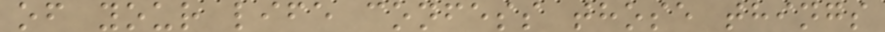of your life confess those things
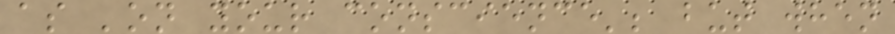as 'on your conscience'; but when
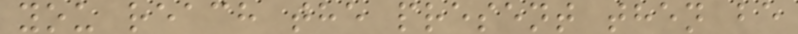you reach the present then be
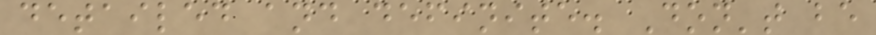detailed and definite. Don't be
